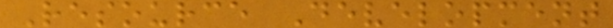Resource Development
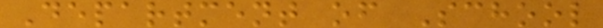Department of School
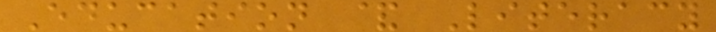Education & Literacy
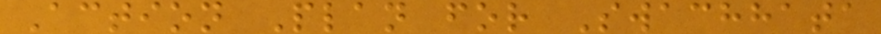Action Plan for Swachhata
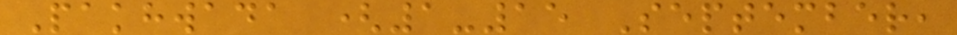Pakhwada (1-15 September,
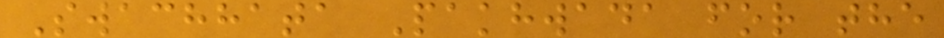Swachhata Pakhwada for the
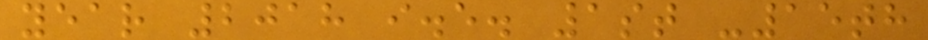year 2018 i.e. 1st -15th
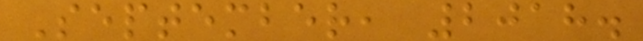September, 2018.
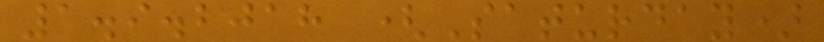1.9.2018 (Saturday)
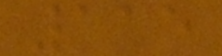115
